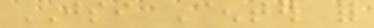JSI Center for
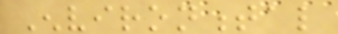Environmental
